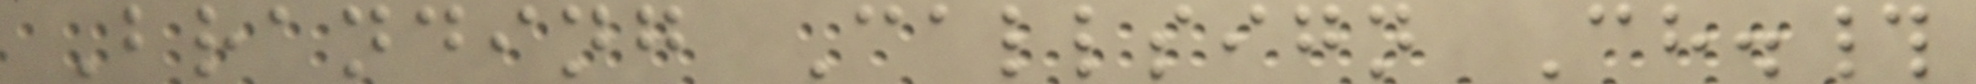Branding Callsign Ch.#
